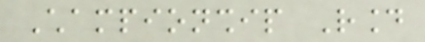Championship Round
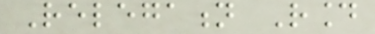Relegation Round
